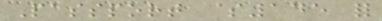Passport $145 for
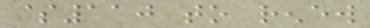$110 to renew
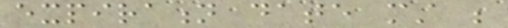expiration date must be
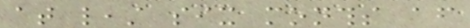at least six months after
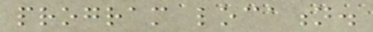program location.
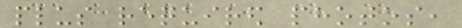plus required photos,
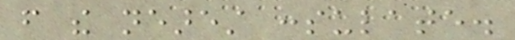from the nearest consulate.
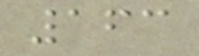163
